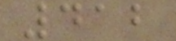412
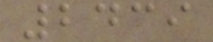2439
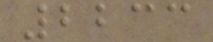2233
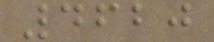4620
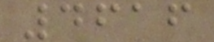4616
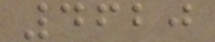4620
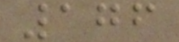176
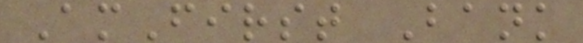AmFirst Bank
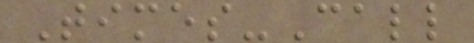Times-Call
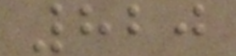820
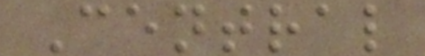Central
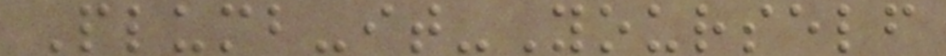Plumb-it-Yourself
